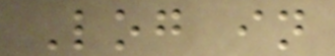Log in
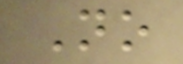No
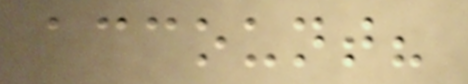account?
